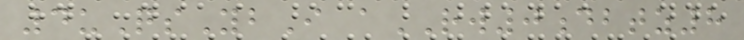4uQsYbI aRW0dbtz8
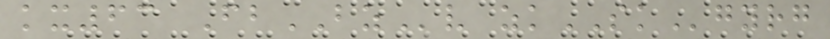kx63 FbBZv zkSKgyrg
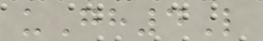uGh4L
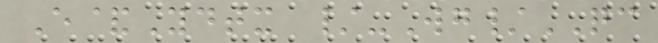E&Ydtx /-Wg/QC
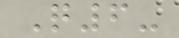Q6-
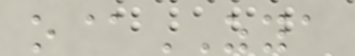o@ZYA
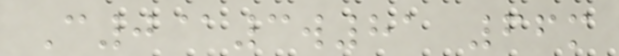C0@3w81 66m
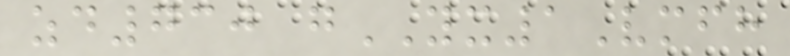zd730 gYX1Vmfh
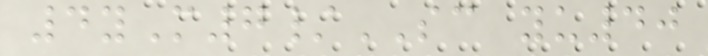4yM7/SC yu40
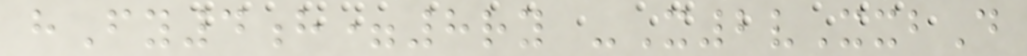hFy4h=8ry -X2vXxbD
